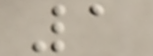1
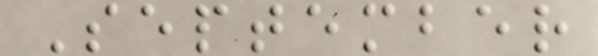September
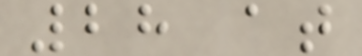28 at
